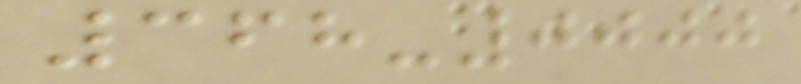368-0000
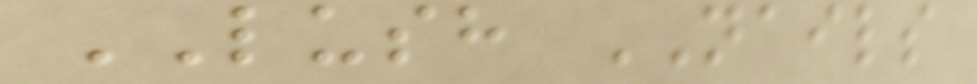LUSH NAILS
